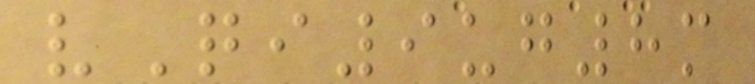vQi9ug8m
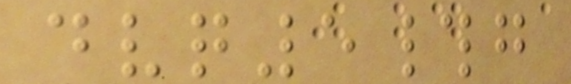dvq5#g
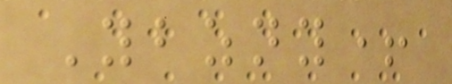Ybzny+
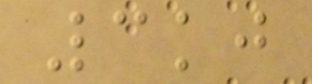3kj
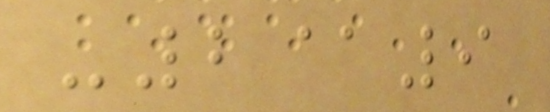-2@9
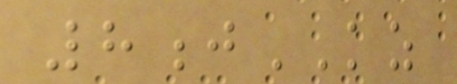8jKZ
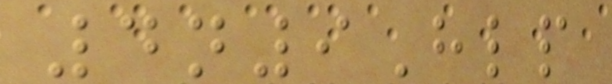4n9Hlp
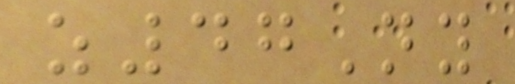z47Ny
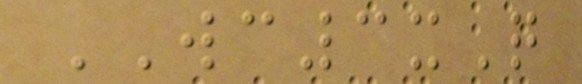WC3xQ
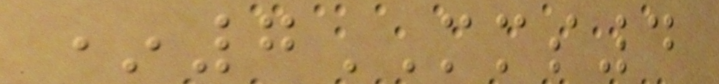*7MMS4
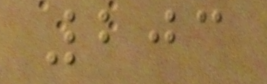203
